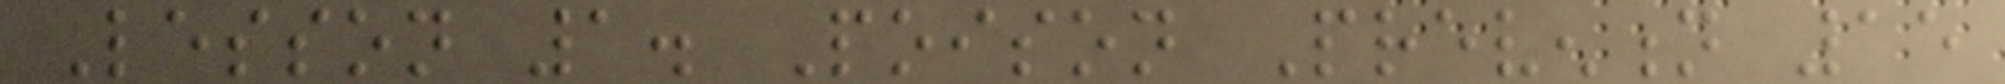Lesson 1. Poison Prevention 15
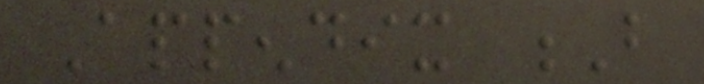Appendix B
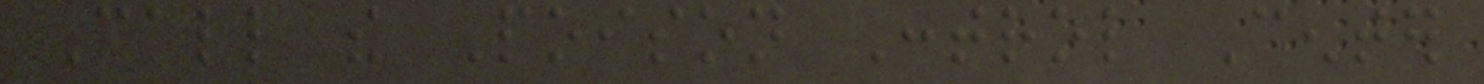Call the Poison Control Center
